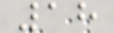18
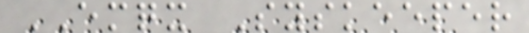EMQX Syskeeper
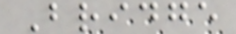Bridge
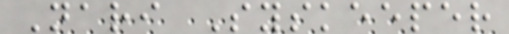Nari Syskeeper
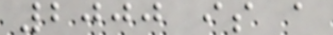2000 is a
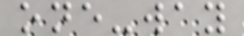one-way
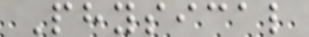Physical
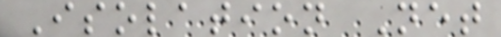Isolation Net
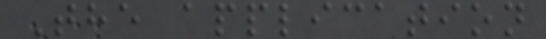The application
